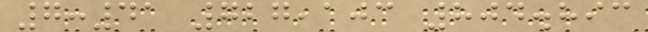7:41 727,103 804.893
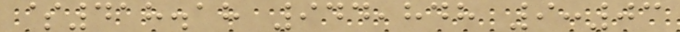$418.18 944,848 9:03
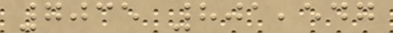7035 801,547
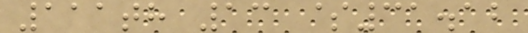111th 13 $31.12
